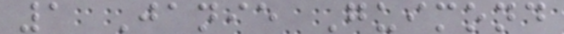1 Janie Guimond
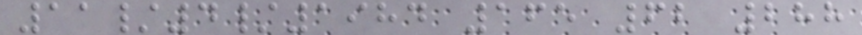11/4/1984 165 62 288
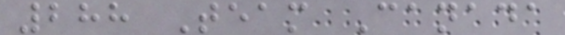288 Team Canada
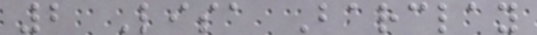2 Lisa Barclay
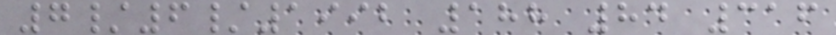7/6/1992 188 84 316
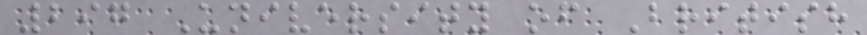297 University of British
